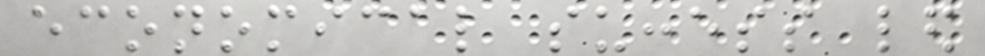economical success led
